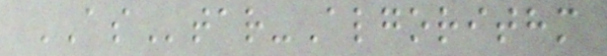AStar-Algorithm
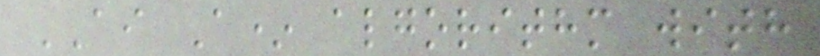AI A* algorithm with
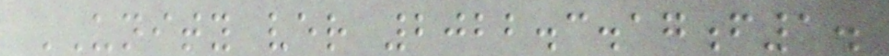UNITY ver 2022.3.17f1.
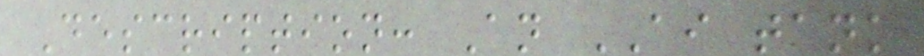Description: An AI tank
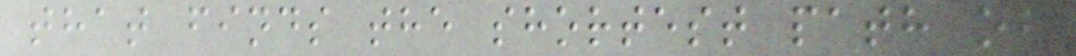that finds the shortest path of
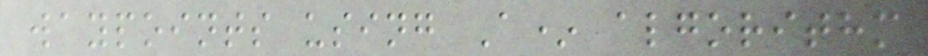waypoints using A* algorithm
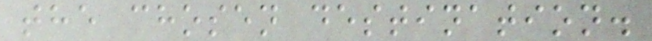the chosen destination.
